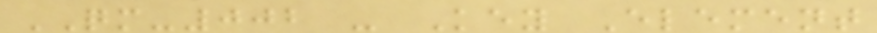QM-002 - Key Element
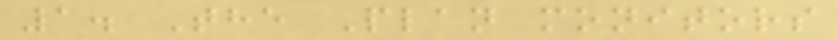1. The Plan monitors
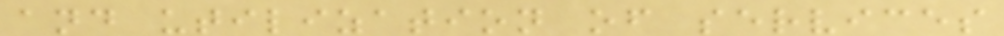and utilization of services
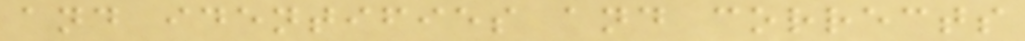and identifies and corrects
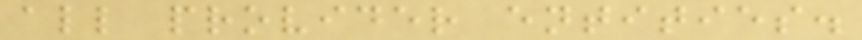all provider entities.
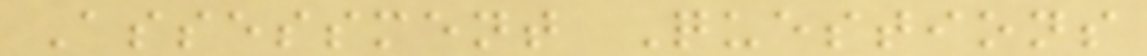Assessment Questions
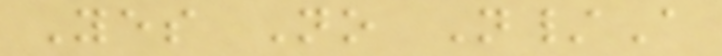Yes No N/A
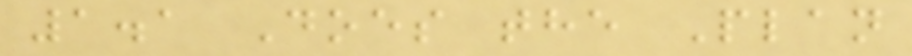1.1 Does the Plan
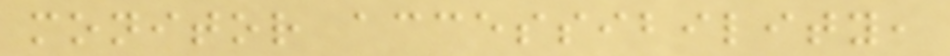monitor accessibility,
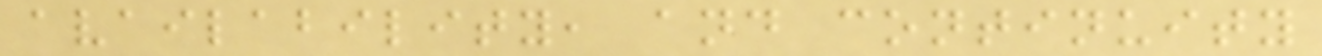availability, and continuity
